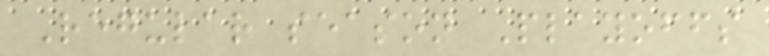Regular season Playoffs
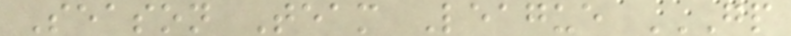Season Team League GP
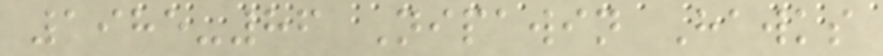1985-86 Nipawin Hawks
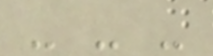- - -
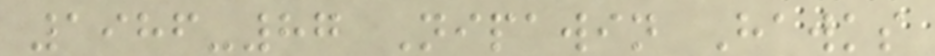1986-87 Nipawin Hawks
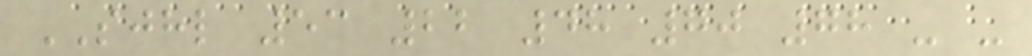SJHL 53 22 48 70 78 - -
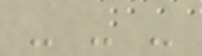- - -
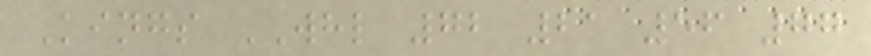Kings WHL 72 21 56 77
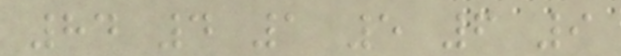84 4 1 5 6 9
